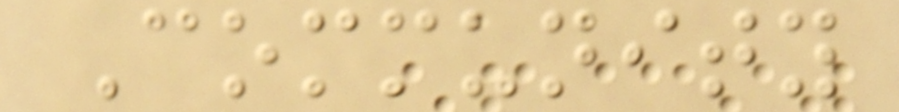Community
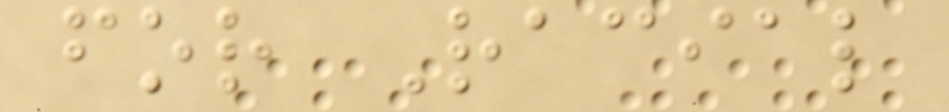for Racial
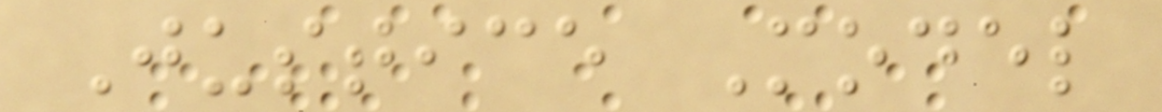Justice Model
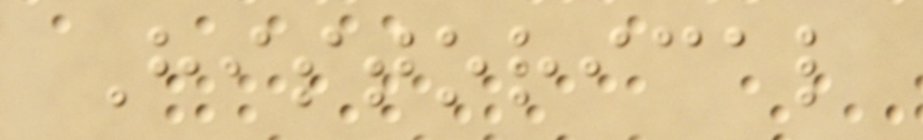Historical
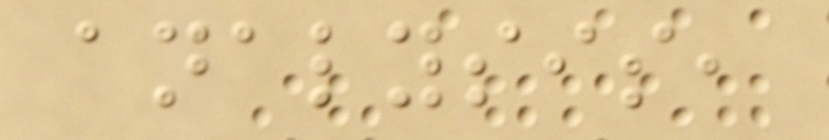analysis,
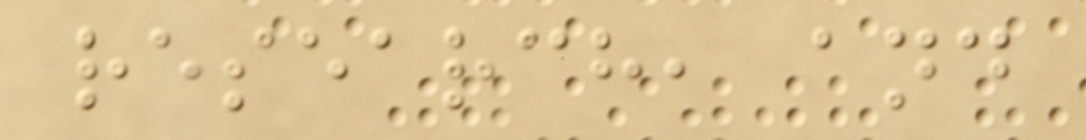research, and
